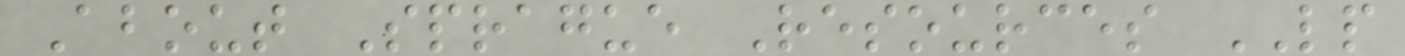About Sprague Resources LP
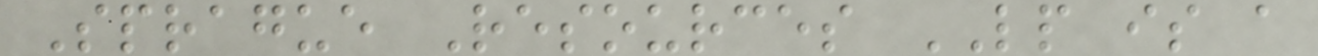Sprague Resources LP is a
